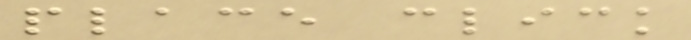place click
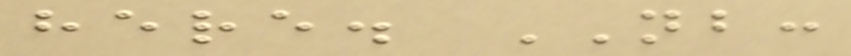here. NB:
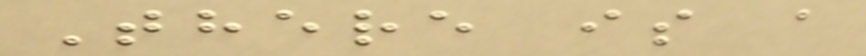There is a
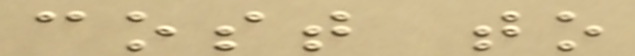cost to
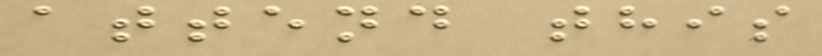attend this
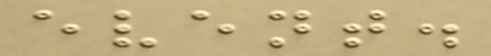event.
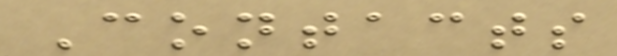Contacts
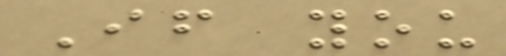If you
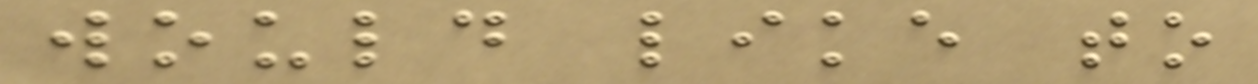would like to
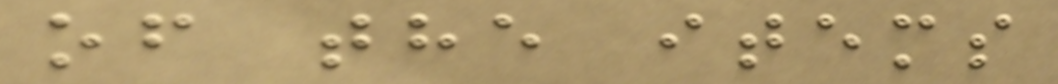of the items
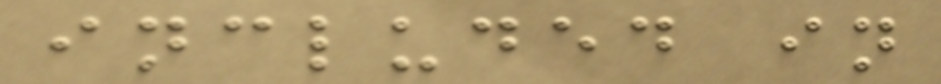included in
